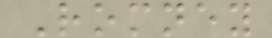Romney
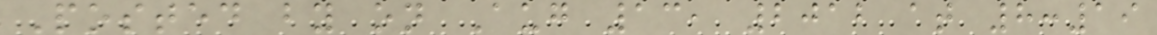Posted by on Aug 13, 2012 at 8:19
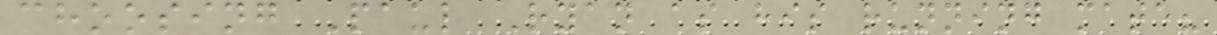choosing Paul Ryan as his running mate?
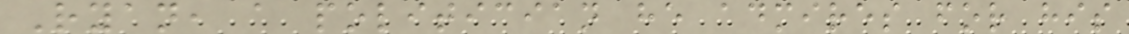Ryan, a politician he admires for his
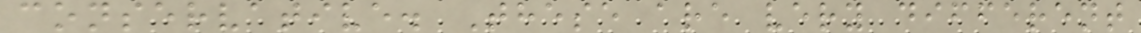conservative. These are very different
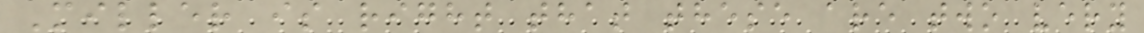Miller is right that these are two very
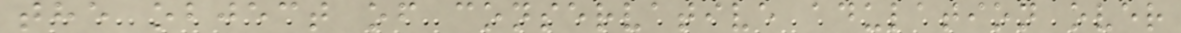the object of conservative adulation over
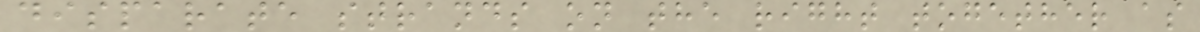disparate strands on the right together as
